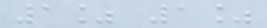1% 1%
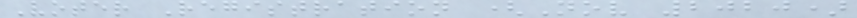Voter Registration (Nov 2020)
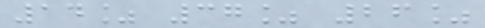14% 37% 26%
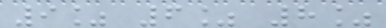9% 6% 8%
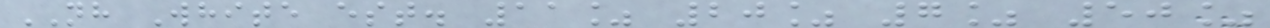NH White est. 11% 20% 7% 50%
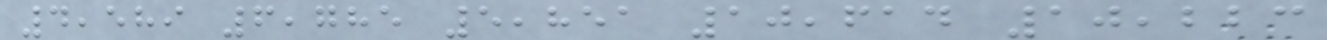4,589 6,785 5,851 10,614 10,223
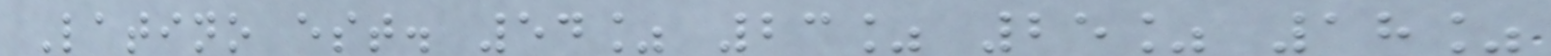Latino est. 54% 23% 25% 18%
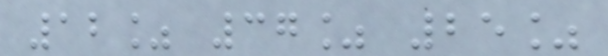12% 37% 25%
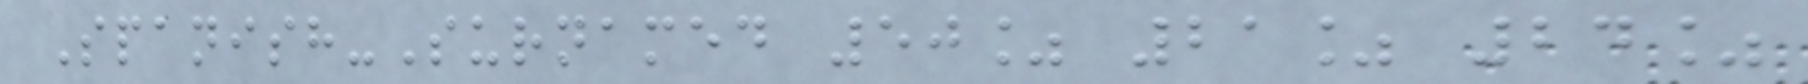Spanish-Surnamed 50% 21% 24%
